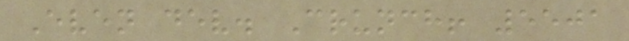Even dev. Crunch! 5501
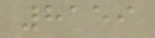8159
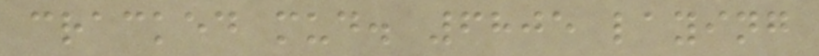cracked mud. 6805 laying
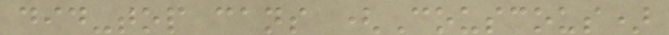did-top cans (Couscous)
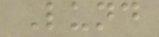Lund
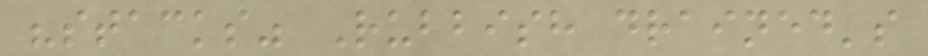"stacks" Rubbish drained's
